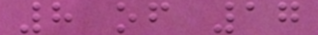8 of 17
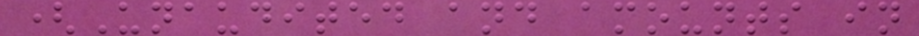(Unaudited and amounts in
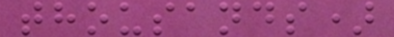thousands)
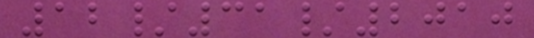12/31/2010
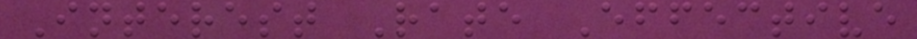Interest Rate Effective
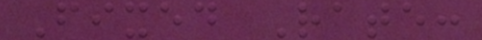Fixed Rate:
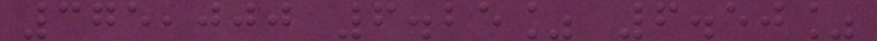375,000 6.25% 6.50%
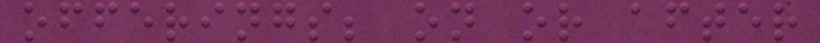offerings; on or after
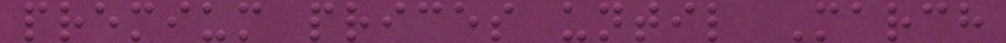premium prices until March
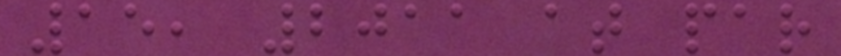15, 2011 at par
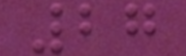27
